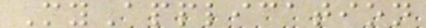MyApplication
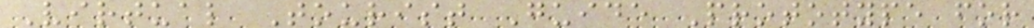Virtual Tourist Guide Prototype for
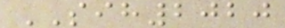SIH2020
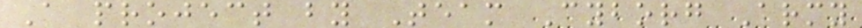A project by Team Cyborg Army
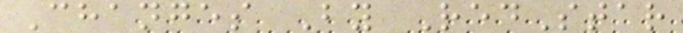Changes By RedStar
